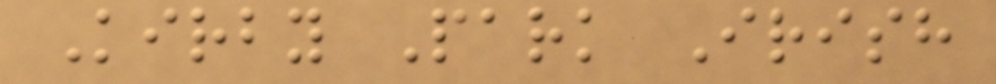Kirby Park Irish
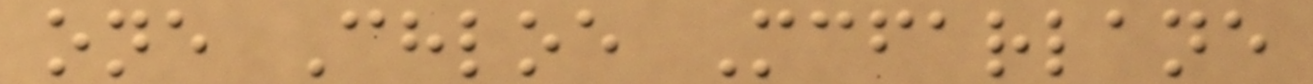one Chloe Mcfarlane
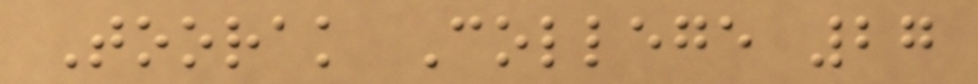Toorak College 27
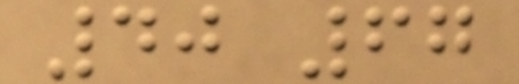40 67
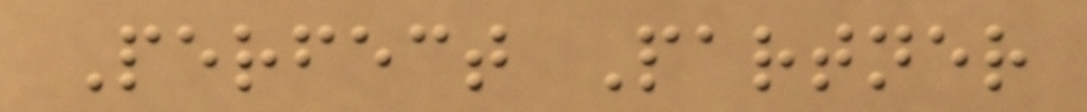Perfect Partner
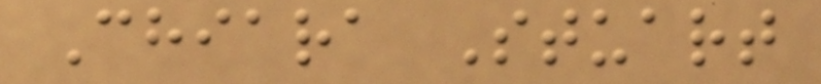Chiara Stuart
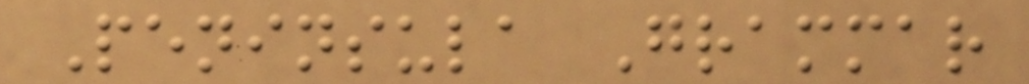Peninsula Grammar
